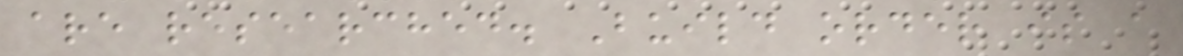are researched. Build order is a
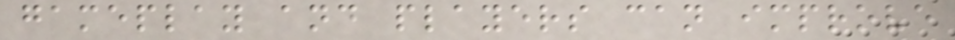gameplay and players can improve
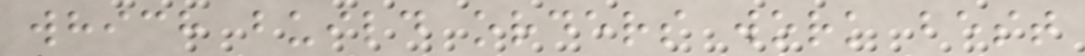which build orders work best
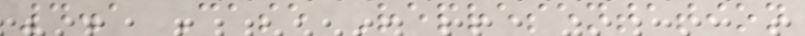4.1 Case Representation
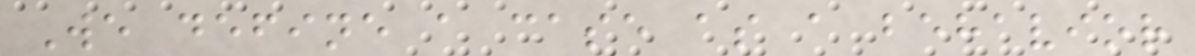We define a case as a behavior
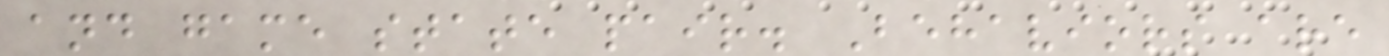and game state pair. Behaviors are
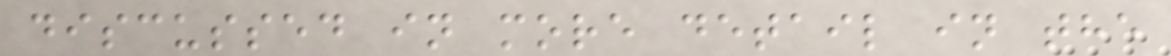discussed in more detail in the
